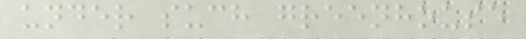under such greenhouse
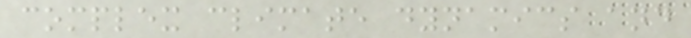complex climate dynamics and
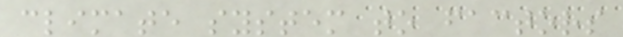climate system to factors
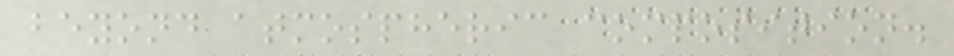beyond atmospheric composition.
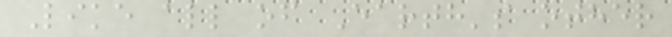Like all of Earth's other
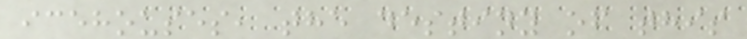icehouses, the destiny of this
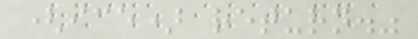(ice) return."
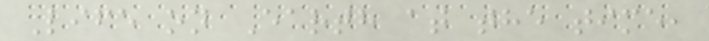Life on Earth at the time,
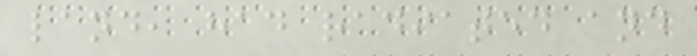land, had radiated and
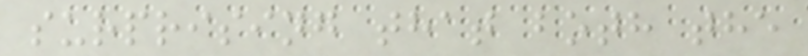surprising that both the
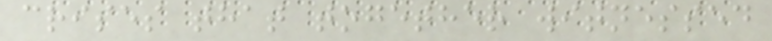crises that together witnessed
